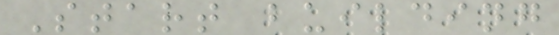Start building
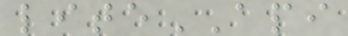liteAPI
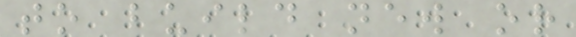to build new or
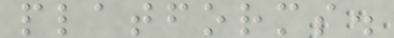platforms.
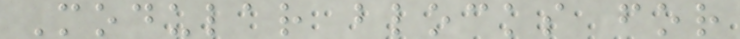Modular blocks for
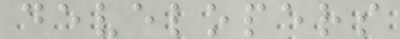developers
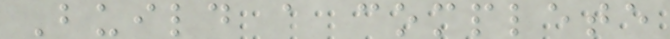Build a complete
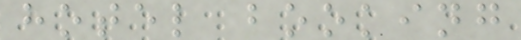hotel booking
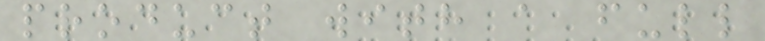product with a full
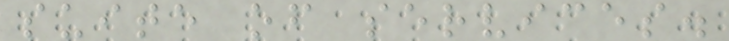suite of services.
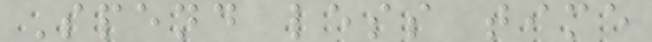Spend less time
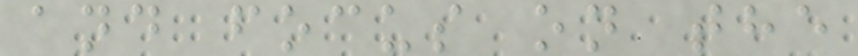and focus on the
